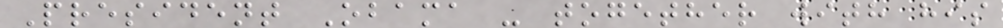President Obama - together with his
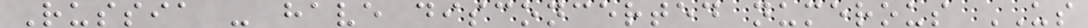Russia - have disconcerted numerous US
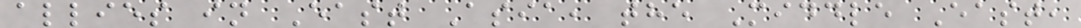allies in East Asia, the Middle East,
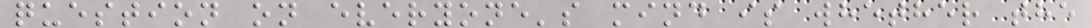question on everyone's mind is whether the
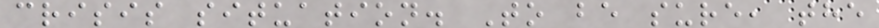crisis situation. To be sure, the
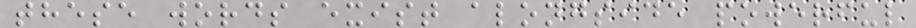these words exist alongside powerful
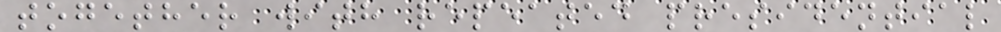together with repeated presidential
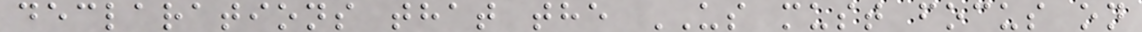declarations that the US must focus on
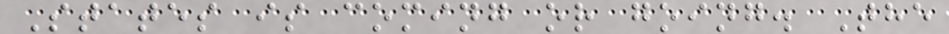States is coming or going. The
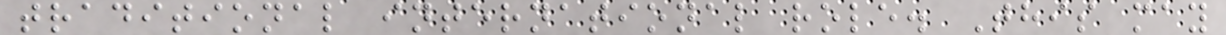traditional international role. This may
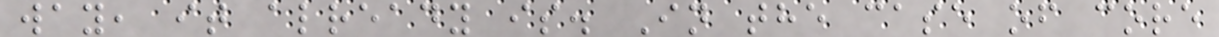way, it already is. In the case of core
